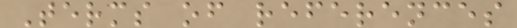Terms of references
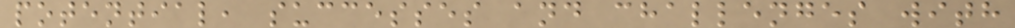potential, successes and challenges with
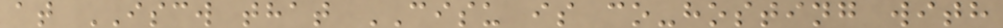at ISCW that CISU is co-hosting with
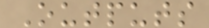Outputs
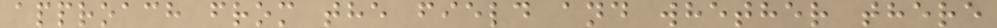approach from the field and whether there
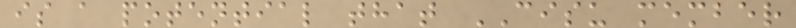is a potential that CISU member
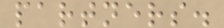partners.
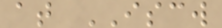at ISCW
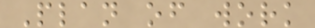Plan of work
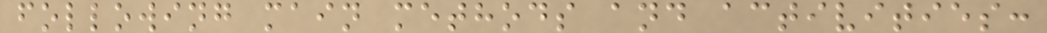following main methods and activities:
